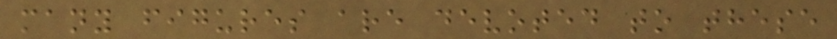many figures are devoted to these
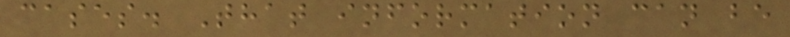cases. That information can be
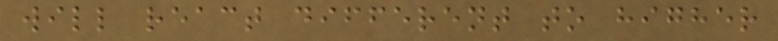will react different to higher
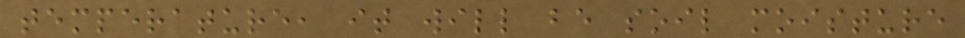temperature, it will be soil moisture
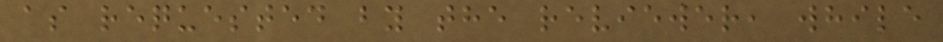as requested by the reviewer, while
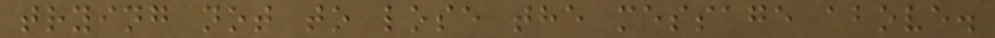trying not to lose the message above.
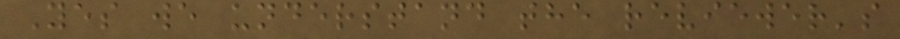Yes we understand the reviewer's
